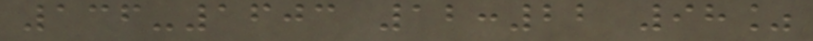136-1603 12:22 98%
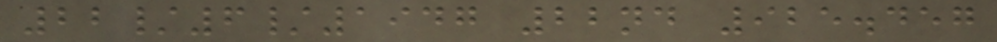22/6/1947 22nd 925.457
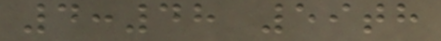4:48 59th
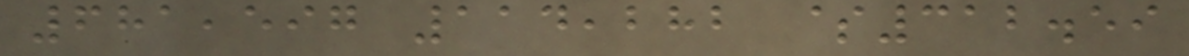681,597 114,282 $312.59
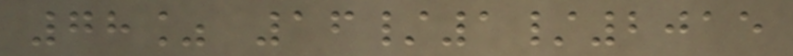78% 16/1/2015
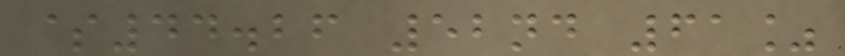$44.26 52nd 61%
